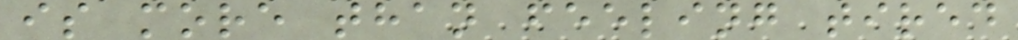is more than feeling tired
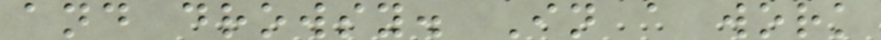and drowsy. In a work
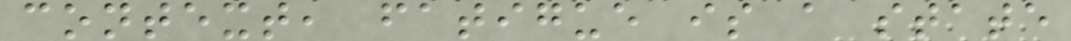context, fatigue is a state
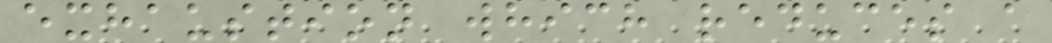exhaustion which reduces a
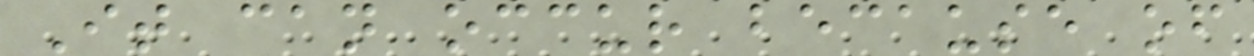It can occur because of
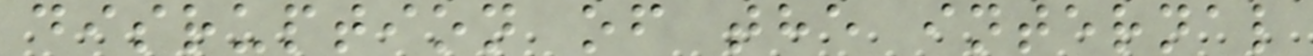disruption of the internal
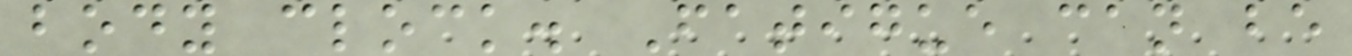body clock. Fatigue can be
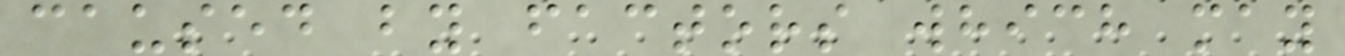caused by factors which may
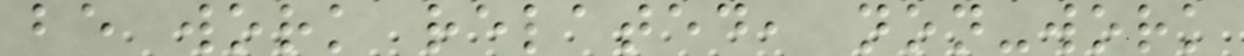be work related, non-work
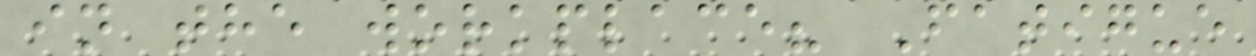in the workplace? Fatigue
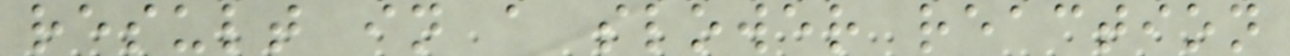result in a slower reaction
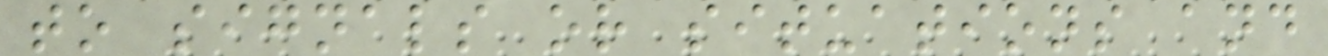to signals or situations and
